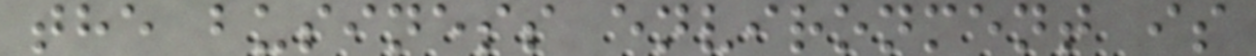the business environment is
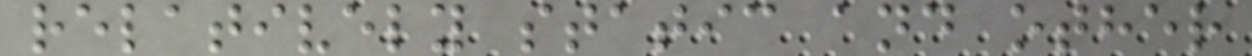relatively static and other
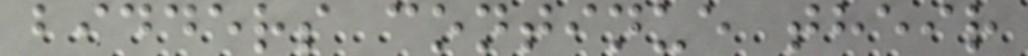bidders continue their
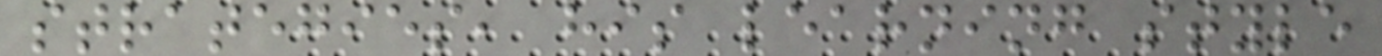strategies, his learning style
